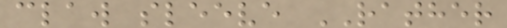claw sleeve RATHER
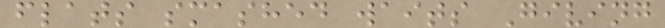flats smashed waits Giving
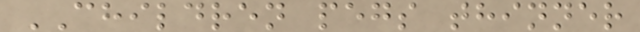CHILDREN pegs thinner
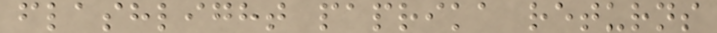flashlight paprika returns
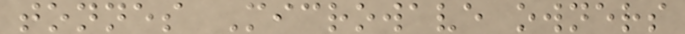tonnes Microwave owners
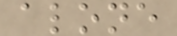alone
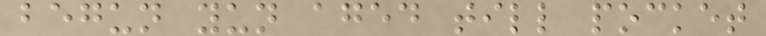begun yun aged till pocket
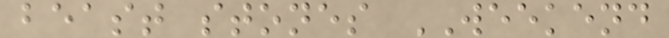beast stones WEEKEND
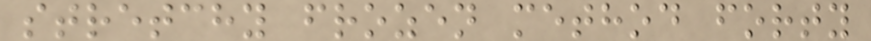stretchy frozen method forty
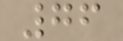76
